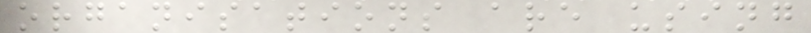organisations are using
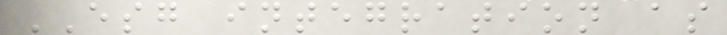ESG integration as
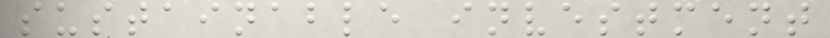sustainable investment
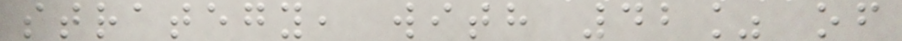strategy, with 42% of
